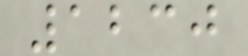1230
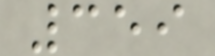359
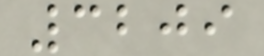3209
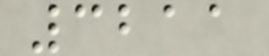3211
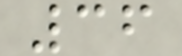36
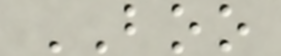BOO
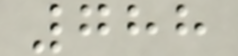788
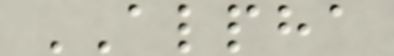ALPHA
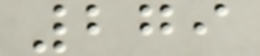279
